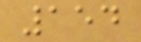154
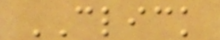CLICK
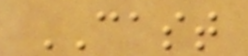CAST
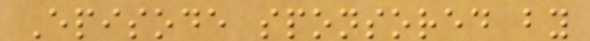Episode sponsored by
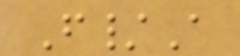F/A
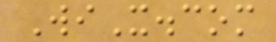WiX.com
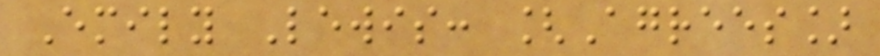Emily Lewis: [Agrees]
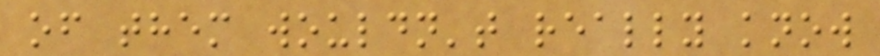of them wouldn't really know
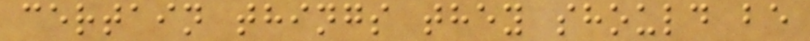certain things they should be
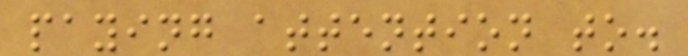paying attention to.
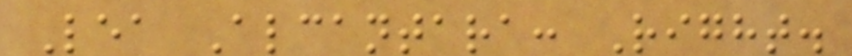Lea Alcantara: Right.
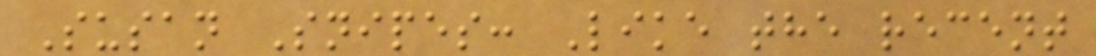Susan Snipes: Like the recent
